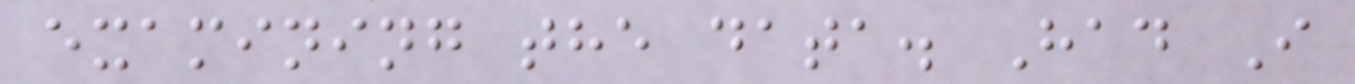examining the data. Had I
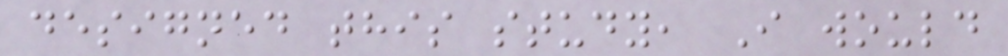designed this study, I would
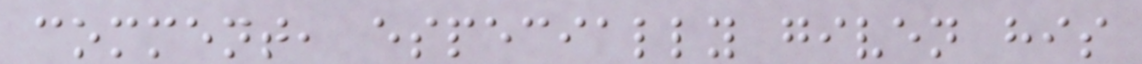comment, especially given his
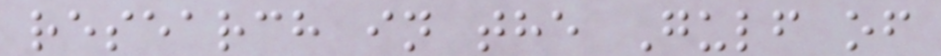research in the Gulf of
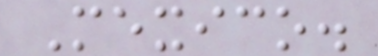Mexico.
